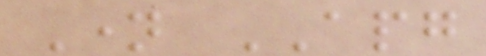Name APG
